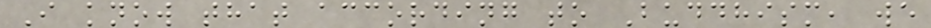I know that according to Buddhism, we
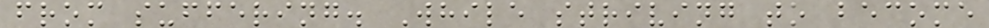from suffering. While striving to become
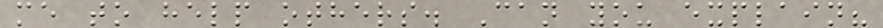me to help others. Can you explain?
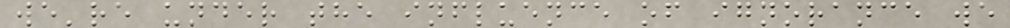we're under the influence of ignorance we
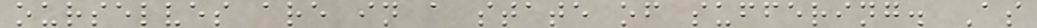ourselves are in a state of suffering. As
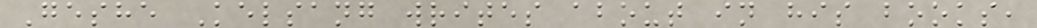Geshe Kelsang writes about in his books,
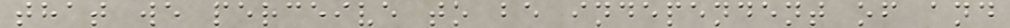that we perceive to be independent of and
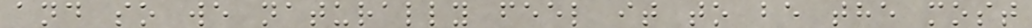and so we naturally feel it to be the most
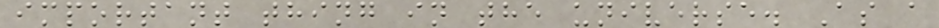important thing in the universe. As a
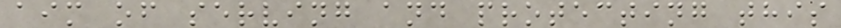aim of serving and protecting this
